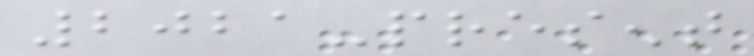2021-present
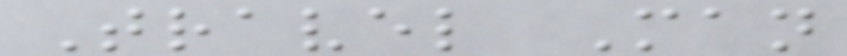Travel Man
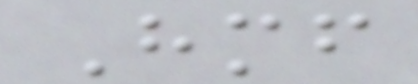Himself
